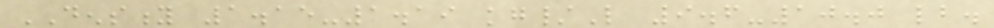DENSITY 1.15-1.19 kg/L 9.6-10.0 lb.
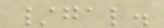/gal.
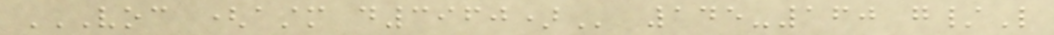VOC (ASTM D3960) 145-160 g/L
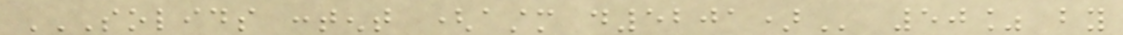SOLIDS CONTENT (ASTM D5201) 50% by
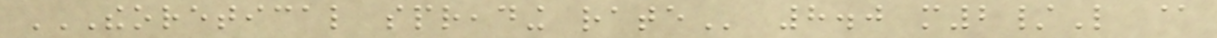THEORETICAL SPREADING RATE 8.0 m2/L @
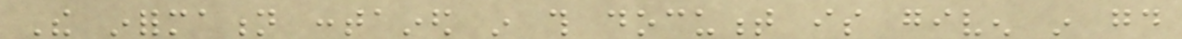The information contained in this document is given in good
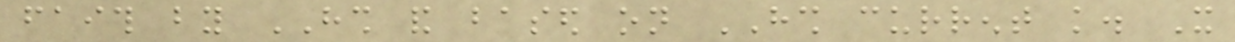faith by HSH and based on HSH current knowledge. It
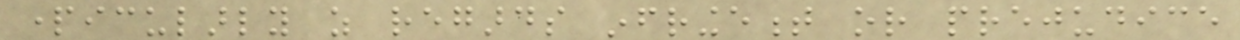particularly as regards infringement or prejudice
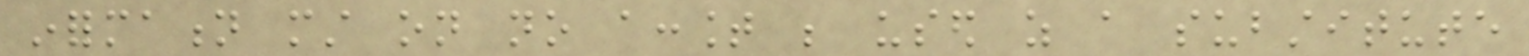information must on no account be used as a substitute
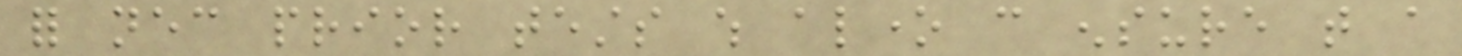for necessary prior tests which alone can ensure that a
